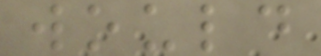would
